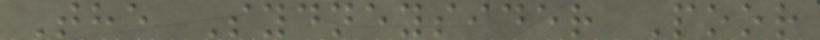The Sydneysider Poor
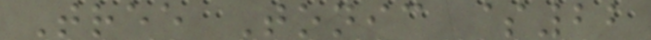Tree Tonic $22
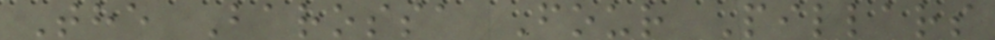The Barossa Four Pillars
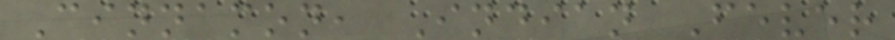Cinnamon, Indian Fever
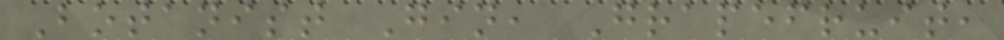Botanist Gin, Grapefruit,
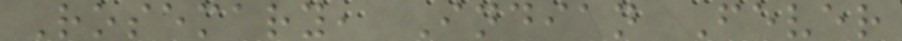Rosemary, Indian Fever
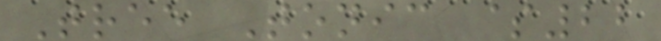Tree Tonic $22
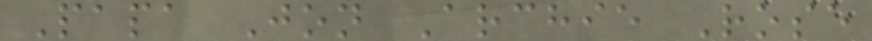Papa Jon Archie Rose
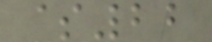$22
